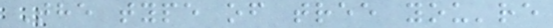The type of tree you're
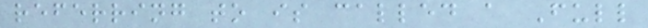referring to is called a Full
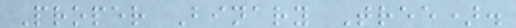Proper Binary Tree).
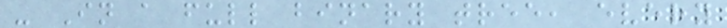- In a full binary tree, every
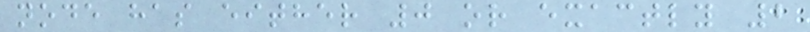node has either 0 or exactly 2
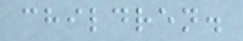children.
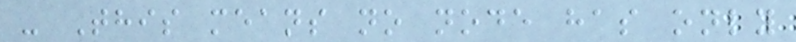- This means no node has only
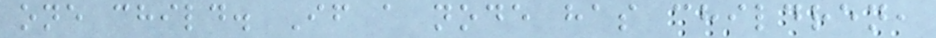one child. If a node has children,
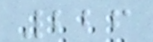226
